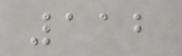112
